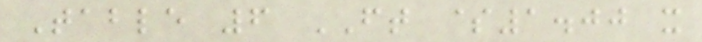Table 6 FT $1.00 x
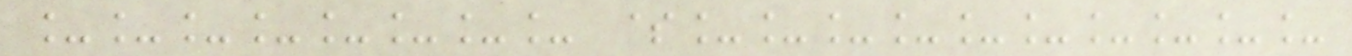________ $__________
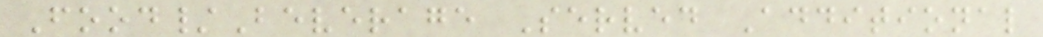Food/Beverage Served Additional
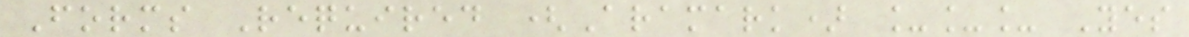Forms Required (Aramark) ___ Yes
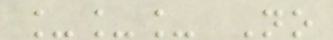___ No
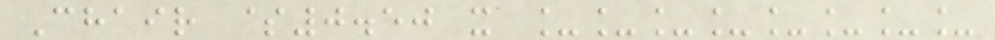Chair $0.50 x ________
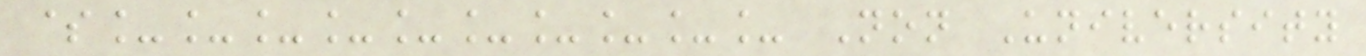$__________ Non University
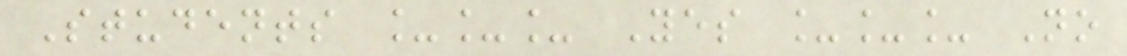Students ___ Yes ___ No
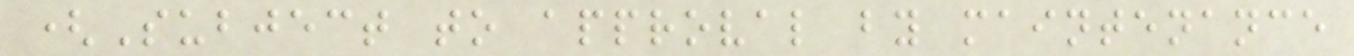(Subject to approval by maintenance
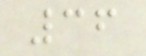36
